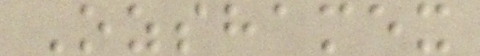Ozshamex
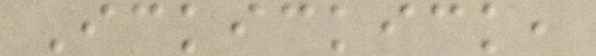Ickickick,
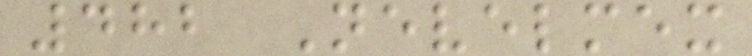482 Nevelmex
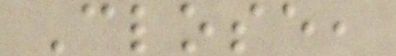Close,
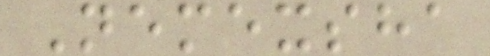Nemexsha
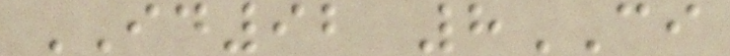ID92 8CI
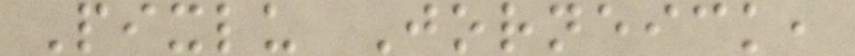Pixlu Jorneick,
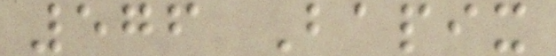576 Bapix
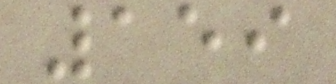159
